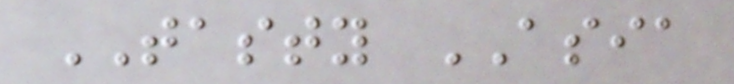TASTY ASIA
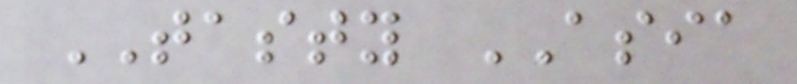TASTY ASIA
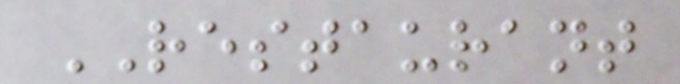RESTAURANT
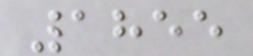1855
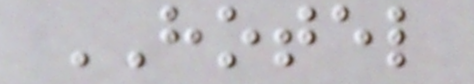HOTEL
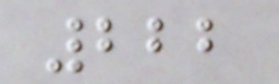222
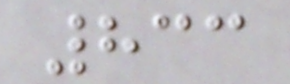833
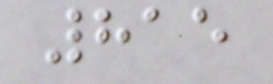815
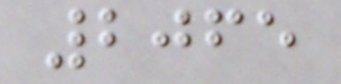2065
